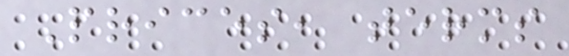Prices, terms
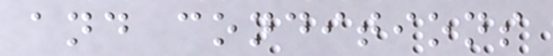and conditions
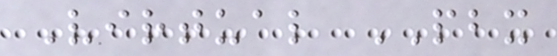Virtual PBX
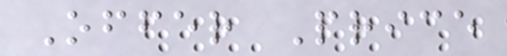Offer Price
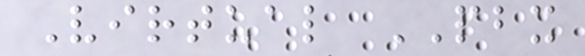Virtual PBX
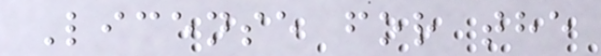License for the
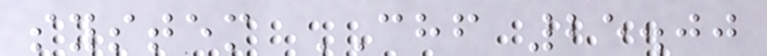system CHF 25.00
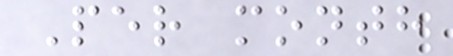Per month
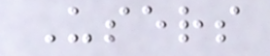Users
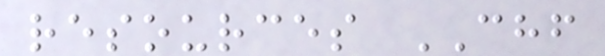resources CHF
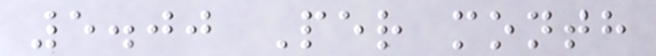5.00 Per month
